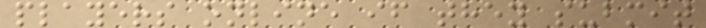players online if they submit
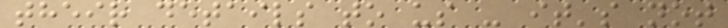their details to us - it's not
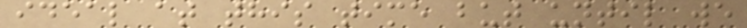ideal at this time but until we
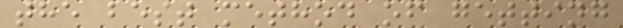the best method of getting
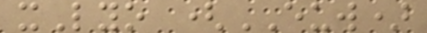xLyo (EUW)
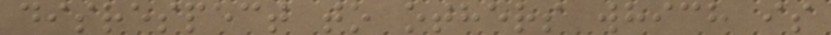disrespect to others which is
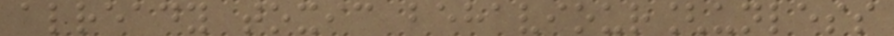already toxic behaviour[unless
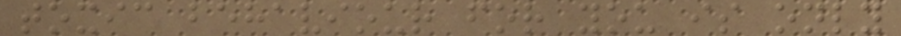toxic behaviour for you is only
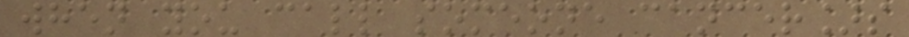when you call someone cancer]s
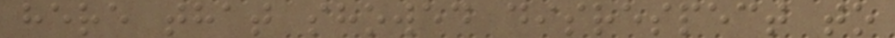here that showed disrespect to
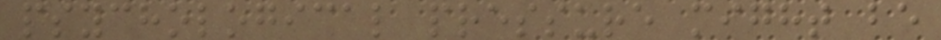psychological pressure might be
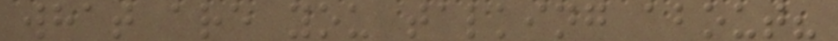what are you talking about?
